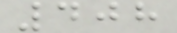408
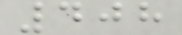408
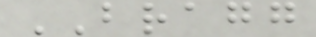BRAGG
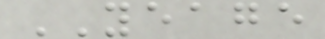YEAGE
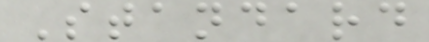Standard
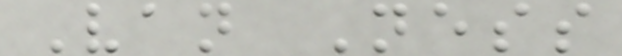Van Ness
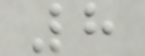8
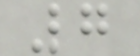7
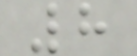8
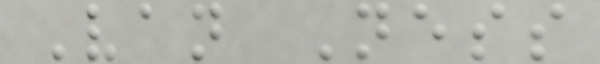Van Ness
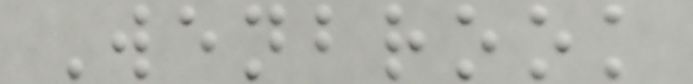Wenbrook
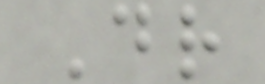Dr
